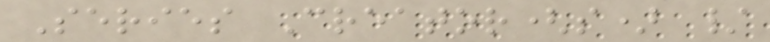Series Creator(s) /
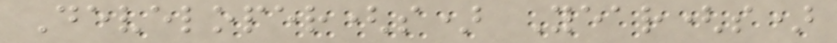Developer(s) Year(s)
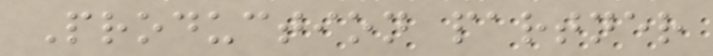Production partner
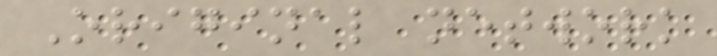Original network
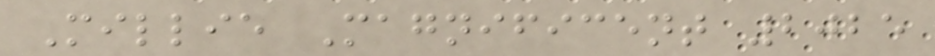Millie Magnificent 2025
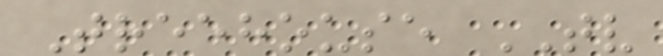Treehouse TV
